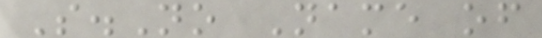S.No Name of
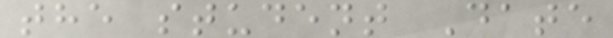the student Date
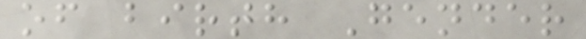of birth Gender
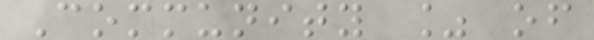Community % of
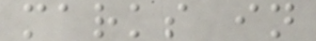marks in
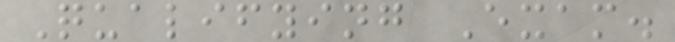Qualifying Exam.
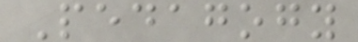Pedagogy
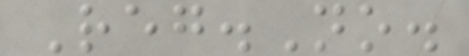Reg.No.
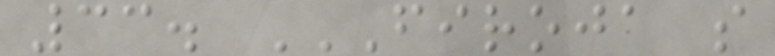33. FIROJA S
